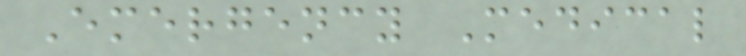Emergency Medical
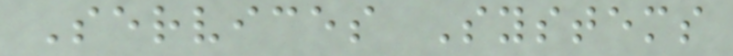Services Systems
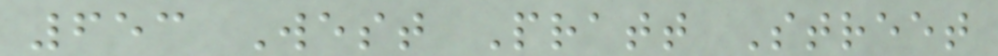653 West Pratt Street
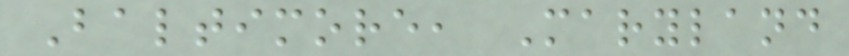Baltimore, Maryland
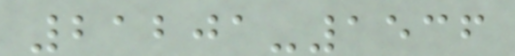21201-1536
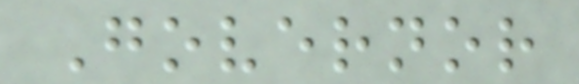Governor
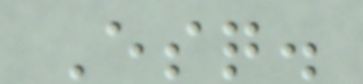Esq.
